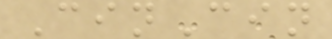CinCin
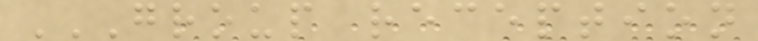GROUP RECEPTION
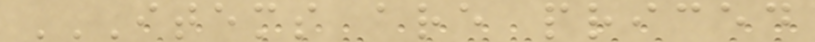ITEMS ARE PRICED
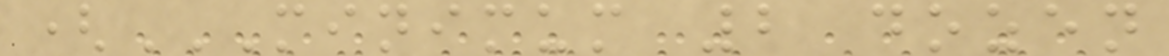(MINIMUM 2 DOZEN
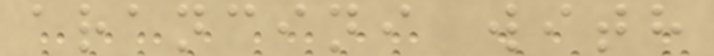arancini with
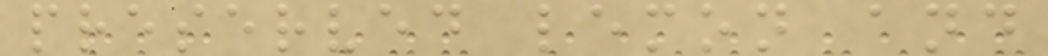preserved lemon and
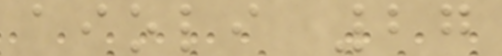aioli 27
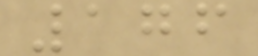176
